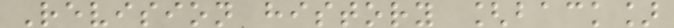Revision history [back]
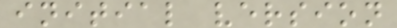initial version
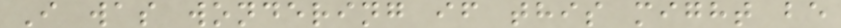I was wondering if this might be
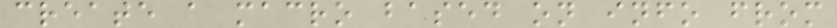create a macro based on info from
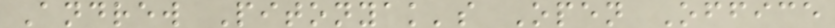Andrew Pitonyak's Open Office
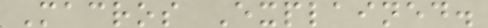Macros Explained.
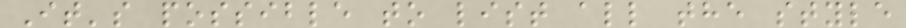It's possible to list all the style
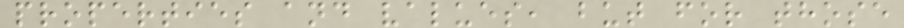properties and values, but for those
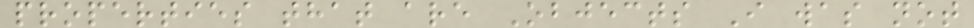properties that are Objects I was not
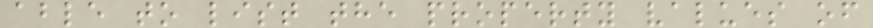able to list the property values of
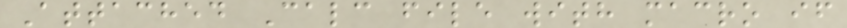Attached Calc file with macro if
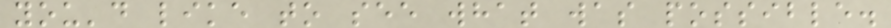you'd like to see what was possible.
